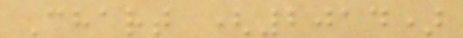Chart (2014)
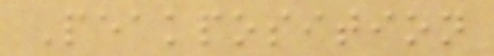Peakposition
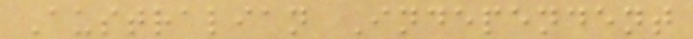Australian Independent
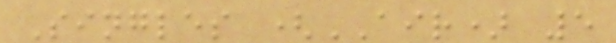Singles (AIR) 5
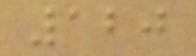120
